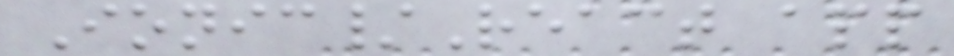Ionic/React app
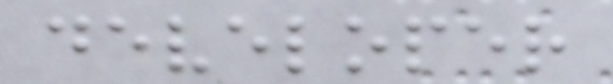developer
